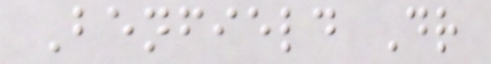Benfield Dr
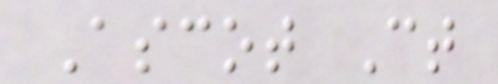Ascot Ct
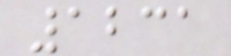1231
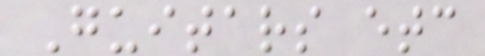Guitars etc
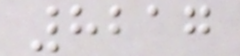8217
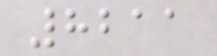8211
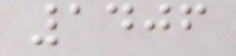1406
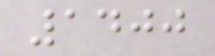1400
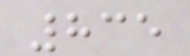835
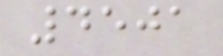4501
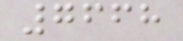7668
